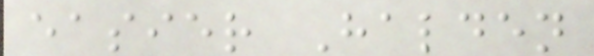easier Halden
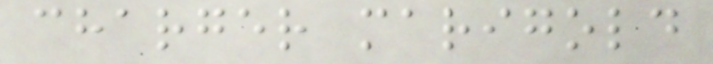charger marigold
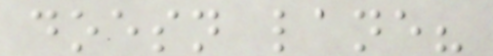doesn lane?
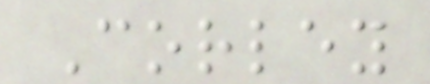Corley
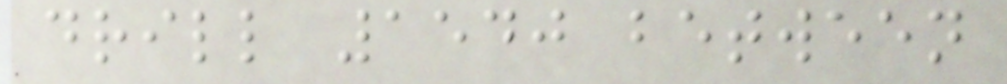drill 1540 between
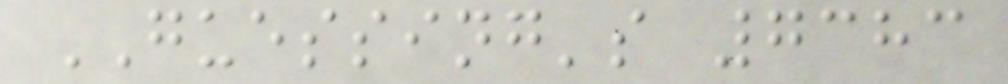GUESSING's 7383
